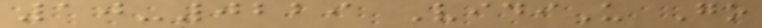10-0229 VidiU Go
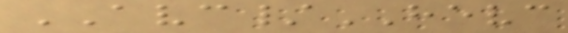AVC/HEVC
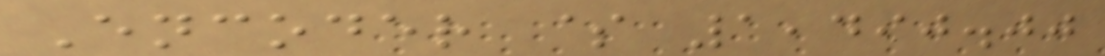Encoder $ 1,490.00
